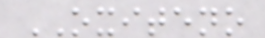OXITENO
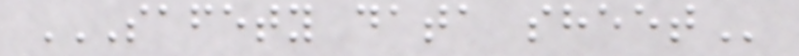SAFETY DATA SHEET
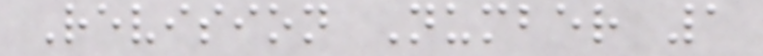Revision Number 1
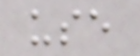use
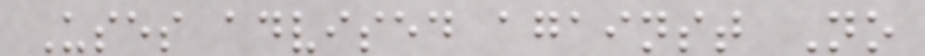Uses advised against No
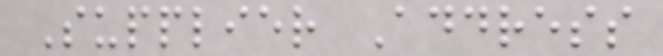Supplier Address
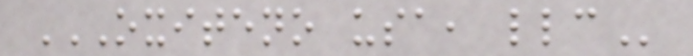OXITENO USA, LLC
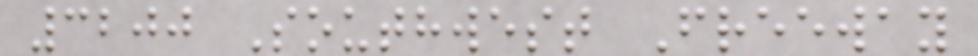3200 Southwest Freeway
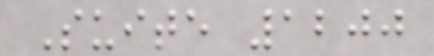Suite 1200
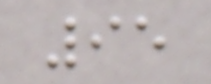95
